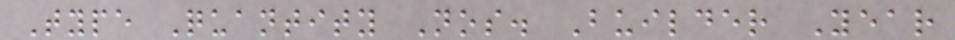Type Quantity Nos. Builder Year
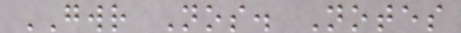GWR Nos. Notes
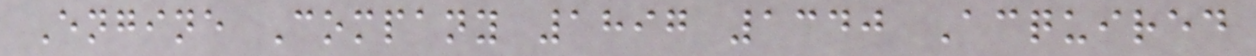Engine Company 1897 1340 Acquired
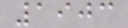1903
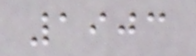1903
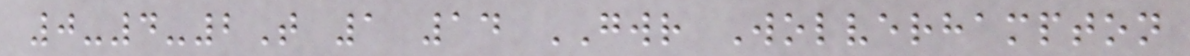0-4-2T 1 14 GWR Wolverhampton
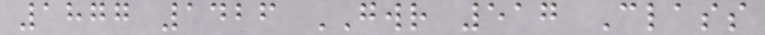1877 1426 GWR 517 Class
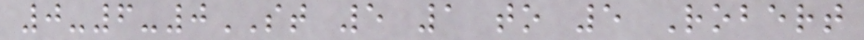0-6-0ST 5 1 to 5 Robert
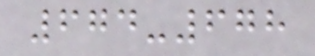674-678
